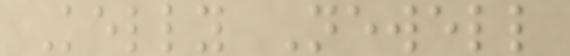Kelly Newell
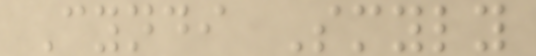Cyndi Smyly
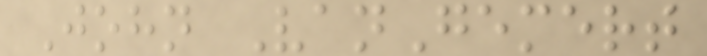John VanGemert
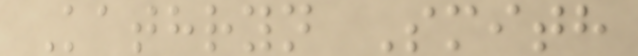Kathryn Smith
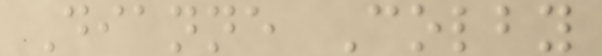Dianne Colby
